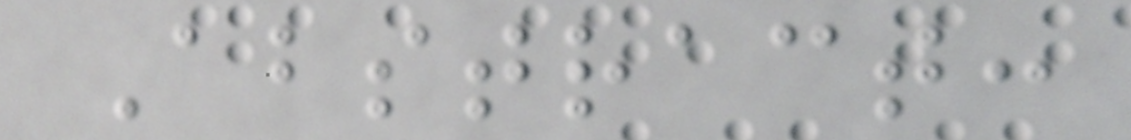Abstract:
